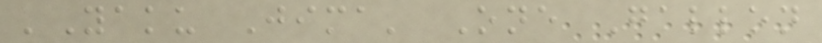'Yaku Jima' One Gallon
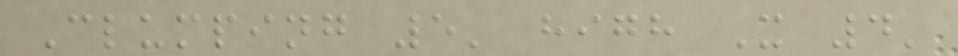Clumping 5' high X 4'
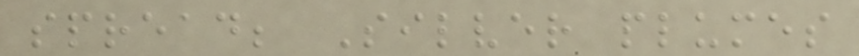spread; Silver plumes
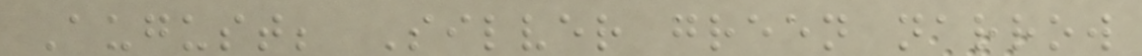August; Silver green narrow
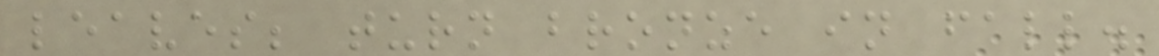leaves; turn bronze in fall.
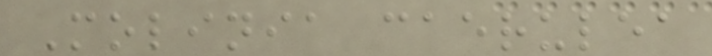Molinia caerulea
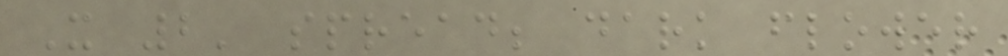X 2' spread; dark flower
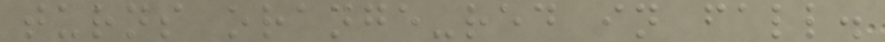turns orange-red in fall.
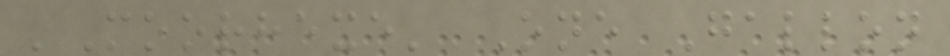'Moorhexe' One Gallon
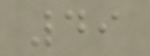49
